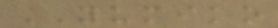YUMIKO
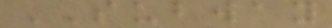SUBWAY
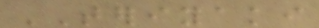TERIYAKI
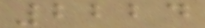2224
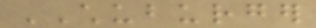CHUBURGER
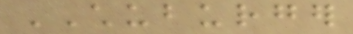CHUBURGER
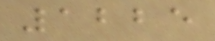1225
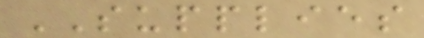SUPPLIES
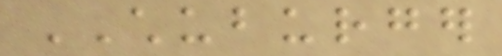CHUBURGER
